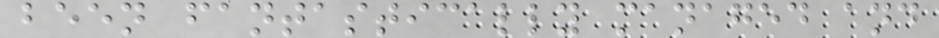been fantastically managed and
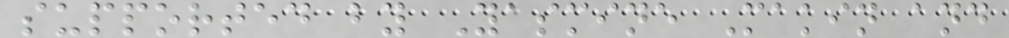supported by Yasmine Makin and
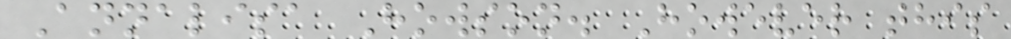Annalisa Howson. However this
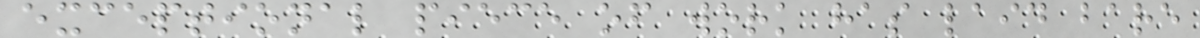exceptional piece of work has laid bare
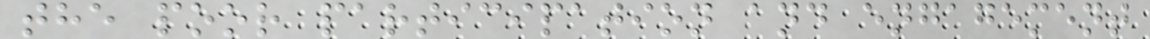the poor participation and engagement
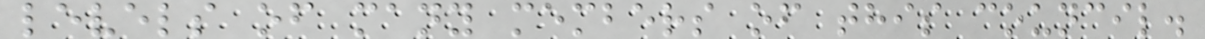levels of many members of this council.
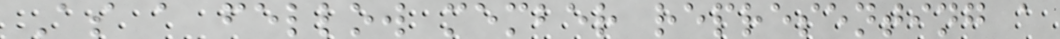As a fellow member representing a
